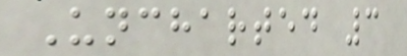Uncharted 3
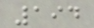194
